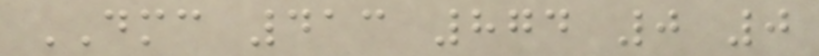DMC 413 874 0 0
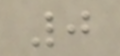0
